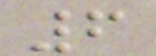6
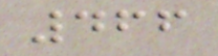466
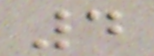4
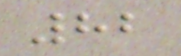82
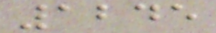1245
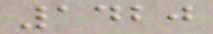1420
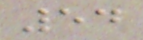54
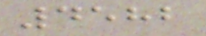4582
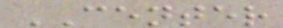CENTER
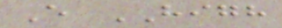E HIGH
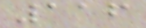116
